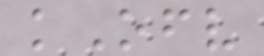kOfv
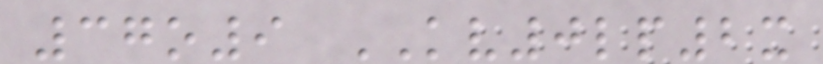37o9 KV0lp2x
